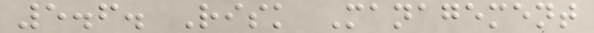5.6. Risk Management
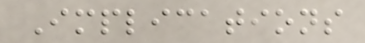Implications
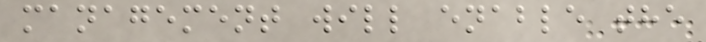management will enable the
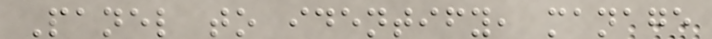Panel to identify, manage
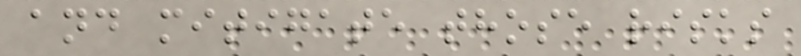and mitigate those risks
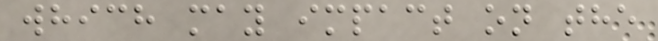which may impact on the
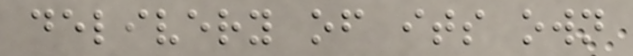delivery of its own
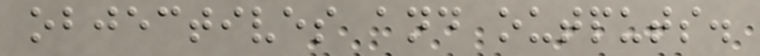objectives and outputs.
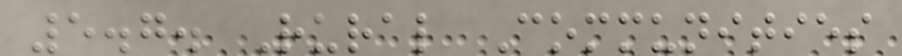5.7. Rural Communities
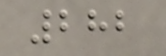282
